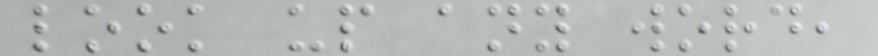look up any word,
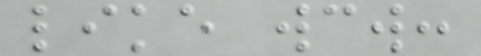like wcw:
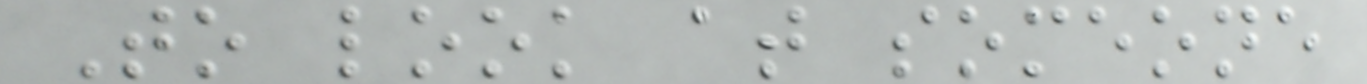To look at someone
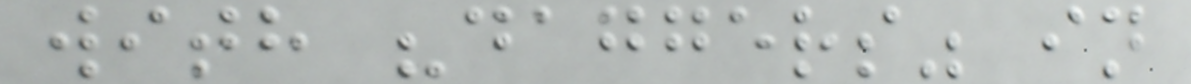with "daggers" in
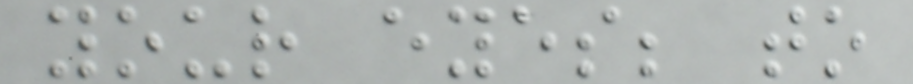your eyes; to
